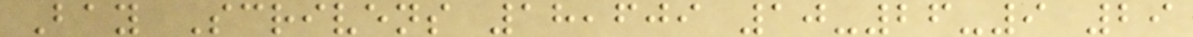Bay Scrivens 18,609 10-26-9 29
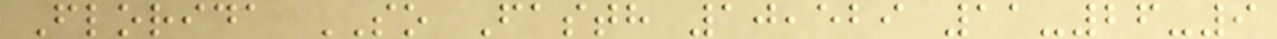Florida SO Fasth 10,529 11-26-9
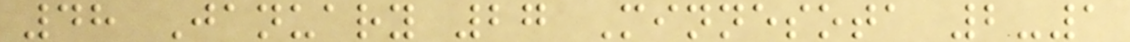48 January 27 Minnesota 2-1
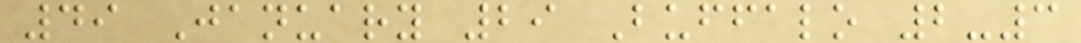49 January 29 Buffalo 2-3
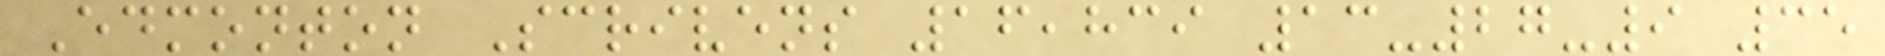Edmonton Scrivens 16,839 13-27-9 35
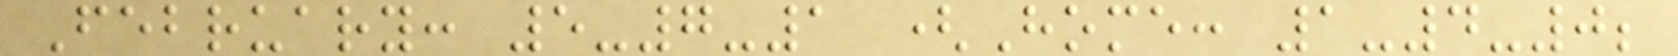February: 5-7-1 (Home: 1-4-0;
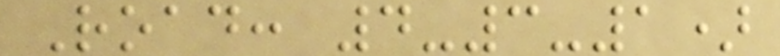Road: 4-3-1)
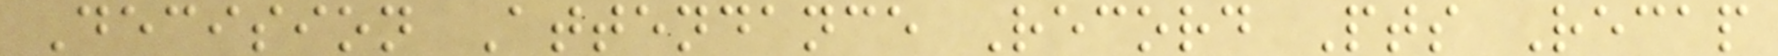Decision Attendance Record Pts Recap
